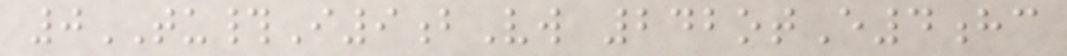0TU#I9bVw 242otE4hc
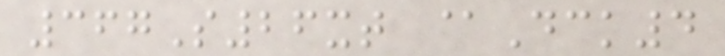367S26xt @Dck4
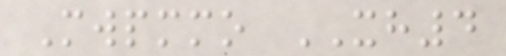Mwpmmo XH4
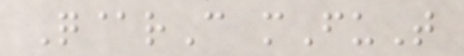Q@rC mFuT
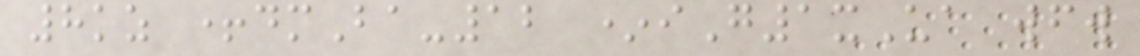8kz +dmBa-12 *iG1xUa wfw
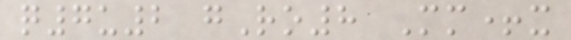q7u2 gRo8 Mm+x
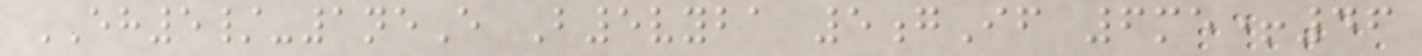EH5/-1neE B5vyba 5gIf 6me+46
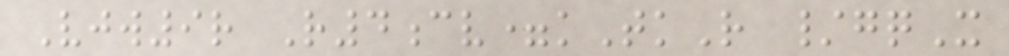Vjw9r R4cv=kTkR /gqX
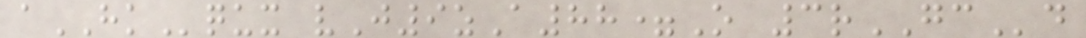aHKqux vJ9zA88=O 3rGCd
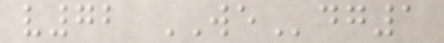v72 WEdg1
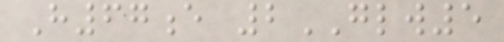H67e 2GLW5
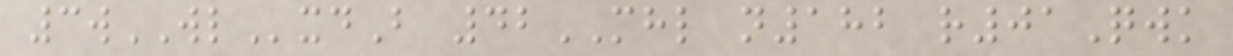3wWLxdB 42MHL n182 r01Qwk
